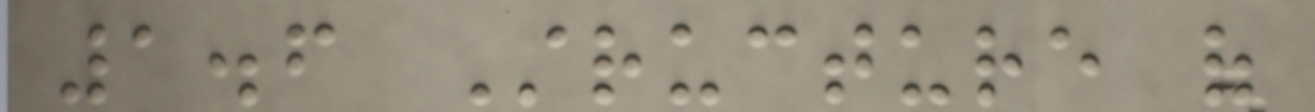1.6 Structure of
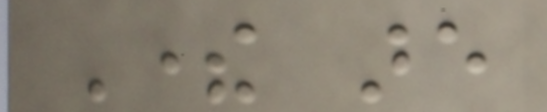There are
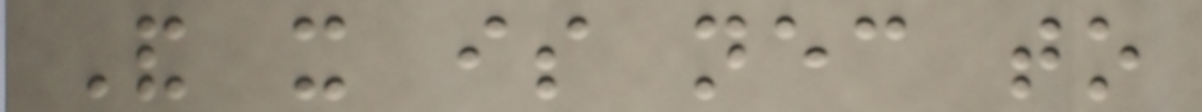And it is necessary to
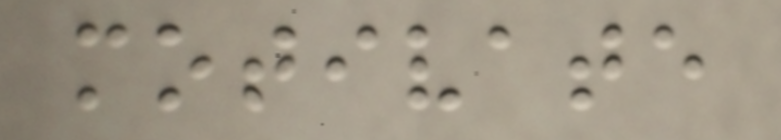motivate
